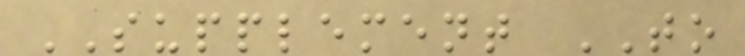SUPPLEMENT TO
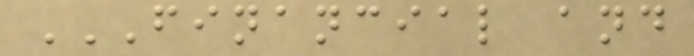FINANCIAL AND
